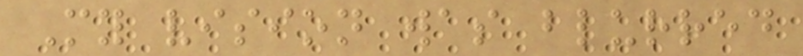My vision was blurred
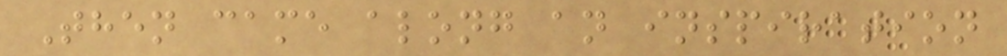Then came along an inspiration
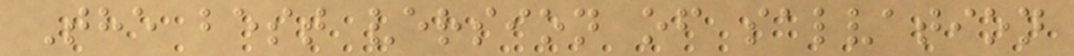The best version of salvation
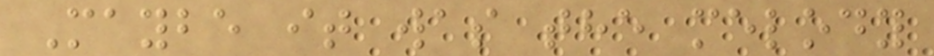Maybe it was the melody
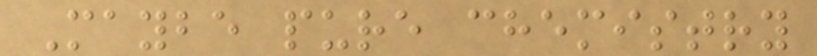Maybe pure chemistry
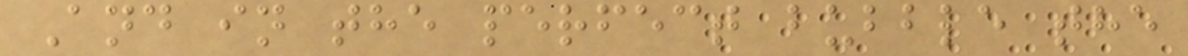And in the perfect bubble the
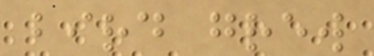bird grew
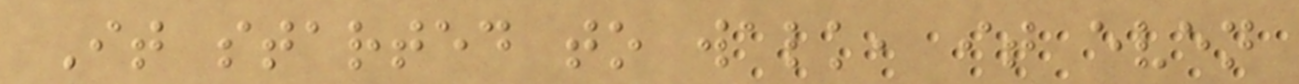It started to walk, it even
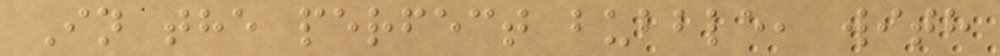In the perfect bubble, with
